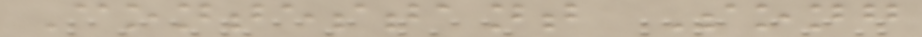Contestant Song
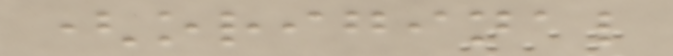(original
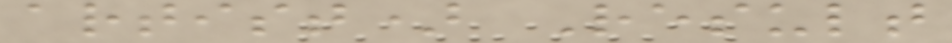artist) Result
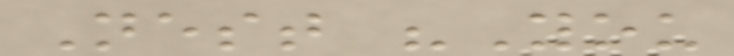Nest "You
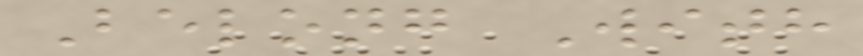Belong With
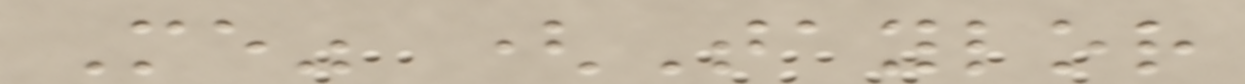Me" (Taylor
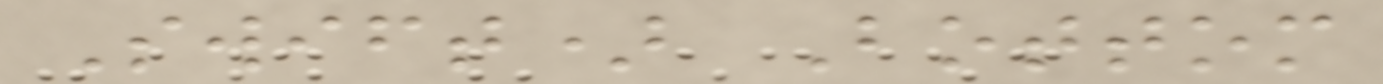Swift) Bottom
